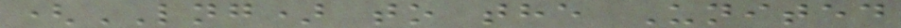(LNG) to the United
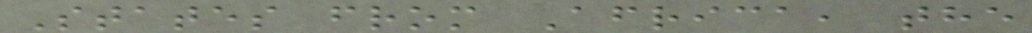States from Africa, the
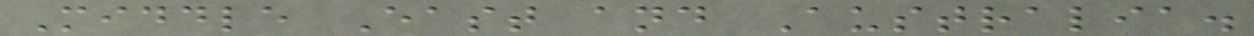Middle East and Australia.
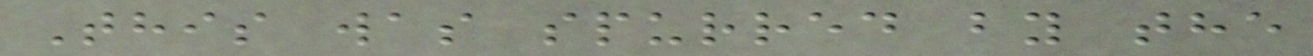This was spurred by the
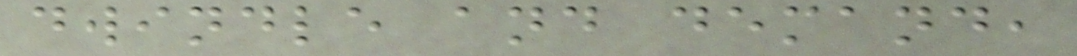dwindle and demand,
